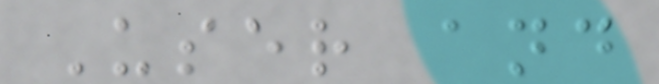User and
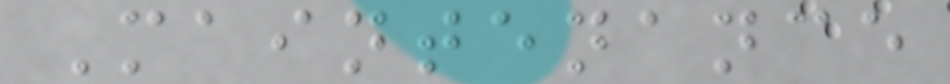Maintenance
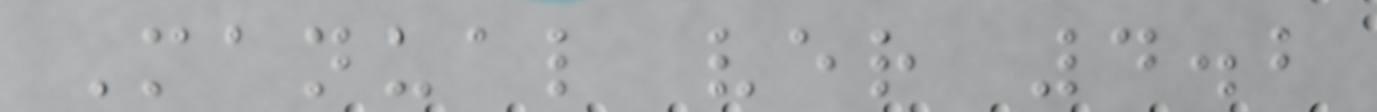Manual ver 4.2
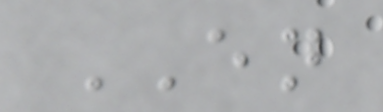EN
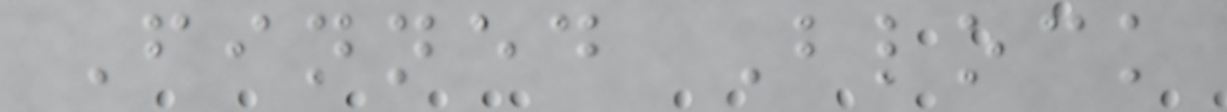Finned Block
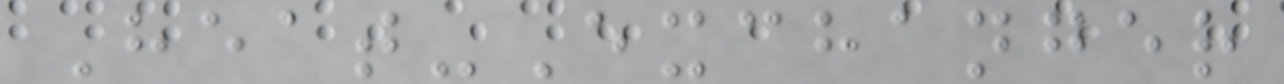Heat-Exchanger
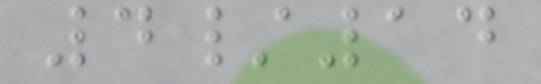4/14
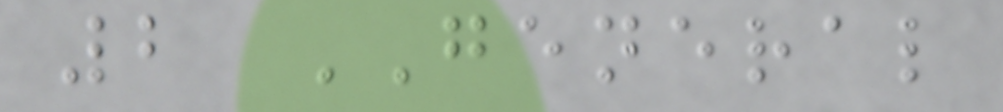2 GENERAL
